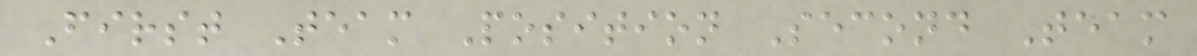First Team Position Second Team
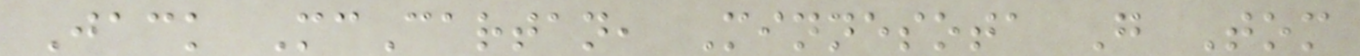Jack McCartan, Minnesota G Tom
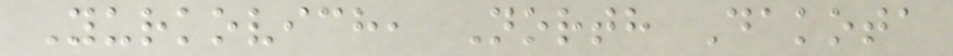Yurkovich, North Dakota
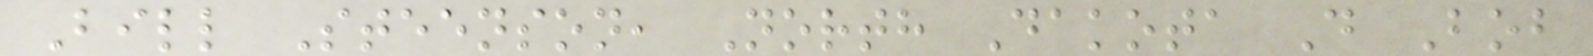Bill Steenson, North Dakota D Bob
